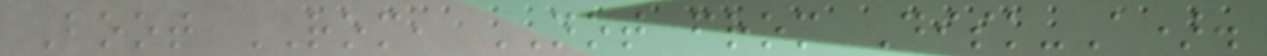Boot ROM, NOT from Disk-A).
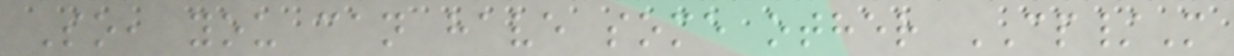So, you can have some other CP/M
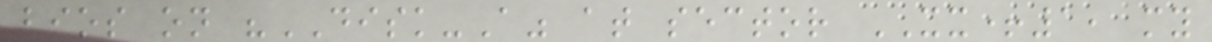bios on "DISK-A" at sector XX+1, my
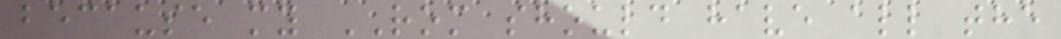because my ROM should have all the
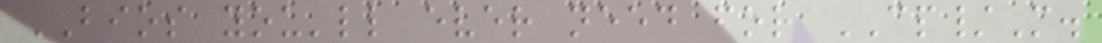BIOS you'll ever need for CP/M.
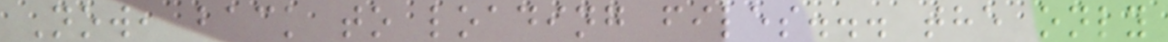Now, back to loading files... the only
